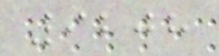9208
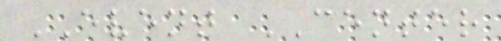EVENT CENTER
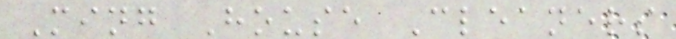Ming House Cleaners
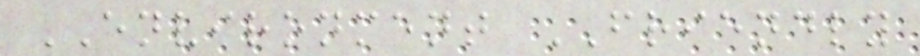ENVIRONMENT FRIENDLY
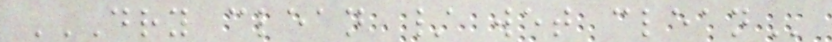DRY CLEAN / WET CLEAN
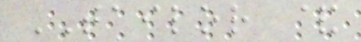TAILOR &
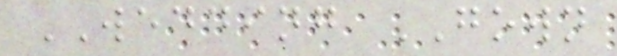WEDDING GOWN
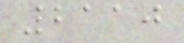2110
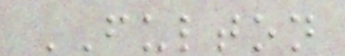FULTON
